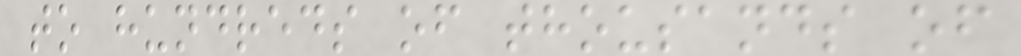to hundreds of thousands of
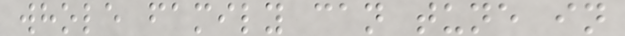whole family can tune in
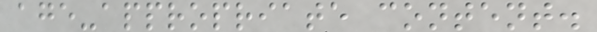age-appropriate content.
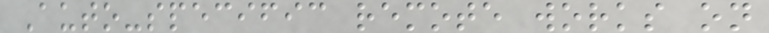Auto-specific remote works on
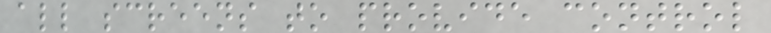all screens to provide control
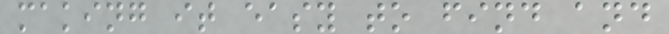making it easy to find and
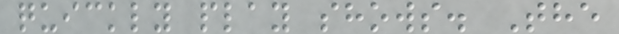quickly play shows. The
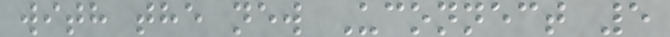with the new Uconnect 5
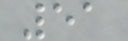51
